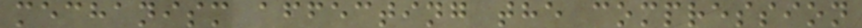mechanism affecting the compression
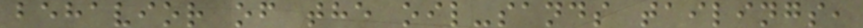behavior of the oil-sands tailings,
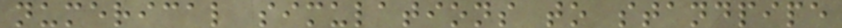numerical simulations to standpipe
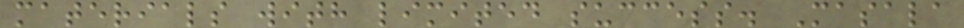materials with limited success. Masala
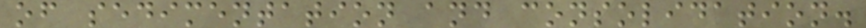of sedimentation and consolidation.
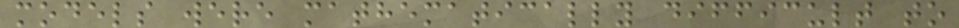models were mathematically difficult to
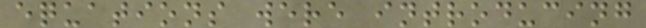equations were introducing
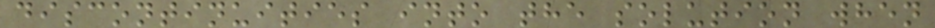discontinuities into the solution when
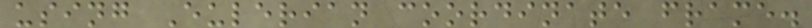using Eulerian coordinate frame.
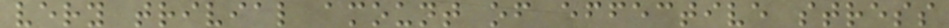very trivial amount of effective stress
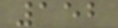152
